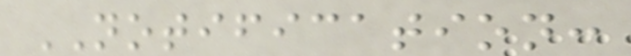NOTIFICATION:
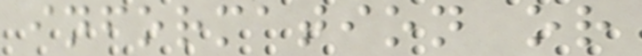information or
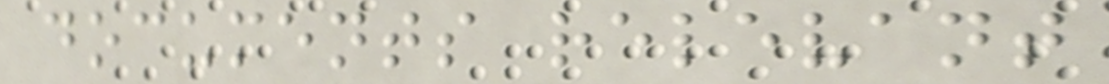documents relevant
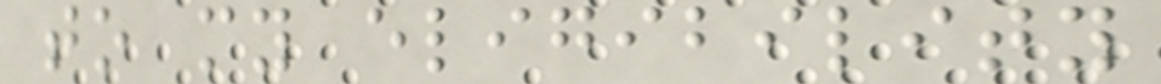to my eligibility
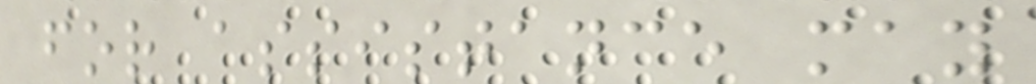for assistance may
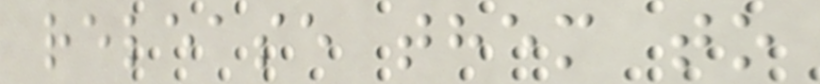release them to
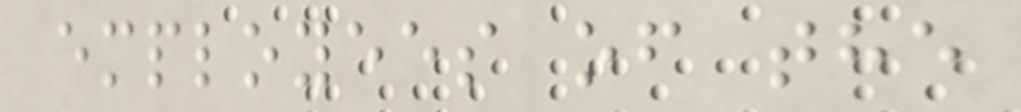employees of the
